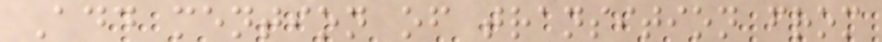Add mention of transition from
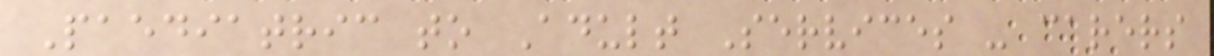Paediatric to Adult Services - carers
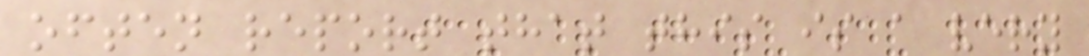often report that this is a very
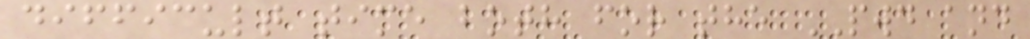difficult time both for the PWD and
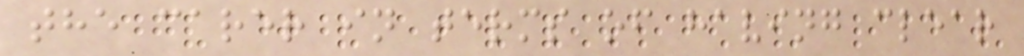the carer in terms of having clear
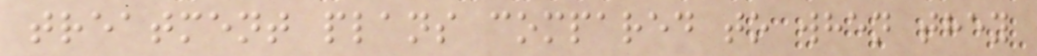treatment plans compared to when they
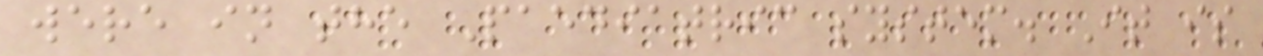were in the Paediatric system. It is
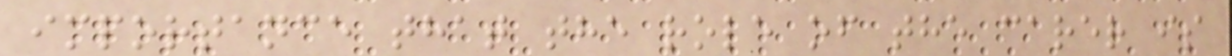importance that the role of the carer is
